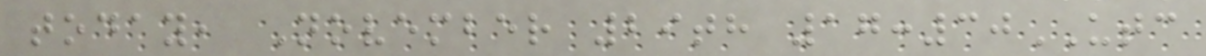today, November 29th 17:30UTC
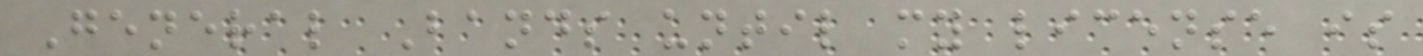General Bands until my license is
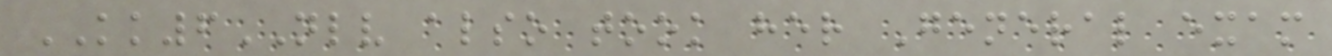KK6NLV also took her General exam
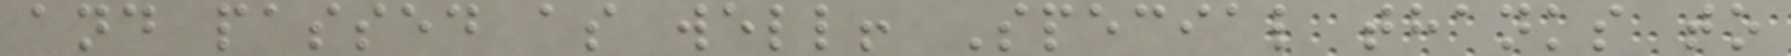and passed as well! Special thanks to
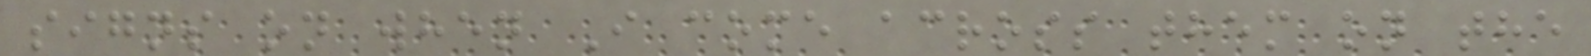signs on when I come across them on the
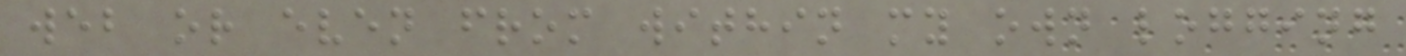web or even from within my own logging
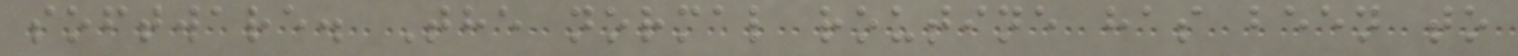software. The normal routine has been to
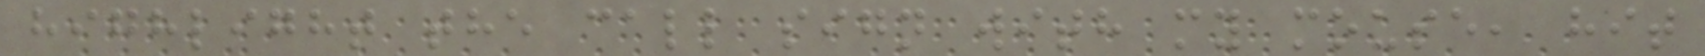highlight the call sign with my mouse, hit
